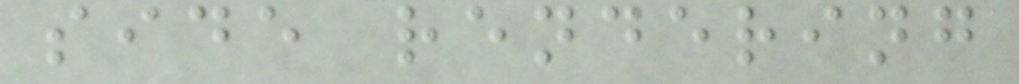side rendering
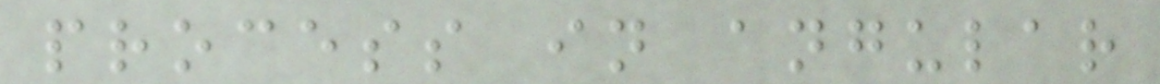process in angular
